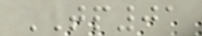TP01
